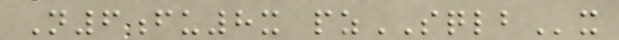N6fu8x pzSQLBx
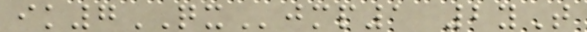ik7QXjmp1 2yT
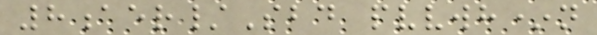8aer/Sbd pvvwh*n
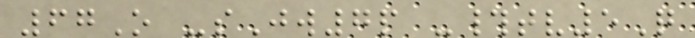67O -sJw7p -#tv5Q
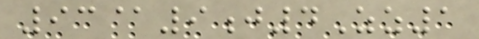93@9j4Zz1
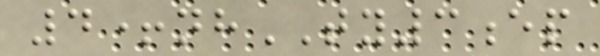4+nhTY3ep
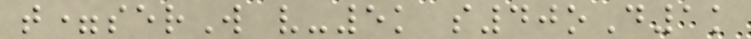t=serW v-5k s40oD1k
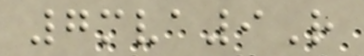7mva9R
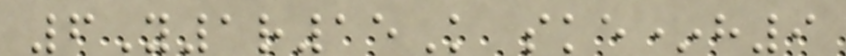6Y1r15K ske*h9
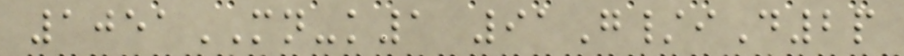1051MN-k1 91G/iD2p
